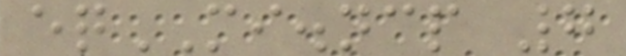eqMI.ncp 7
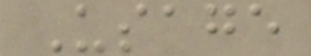Usage
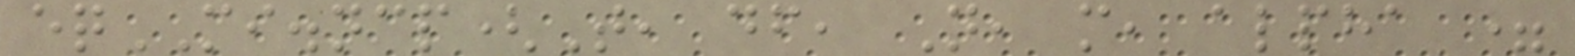eqMI.ncp(T, df, N, m, alpha =
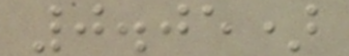0.05)
